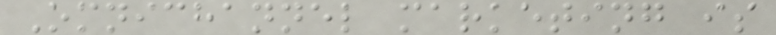Omnichannel marketing is
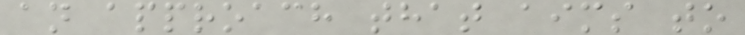an approach that aims to
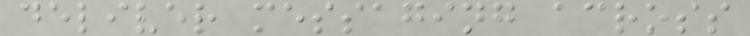deliver messaging across
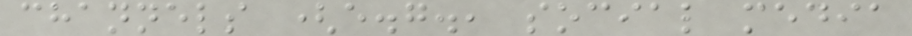channels (e.g., social media
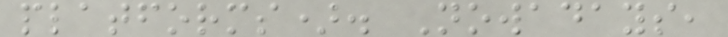platforms). Nowadays,
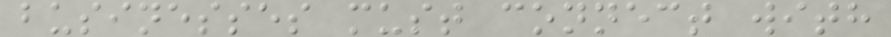businesses must connect with
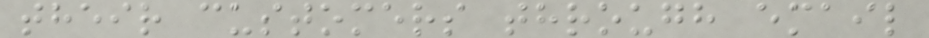their customers through email
